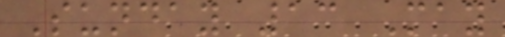Sunday 13 May
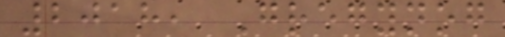2018, Gregynog
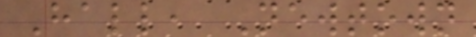Hall, Newtown
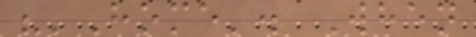"'Home'. When
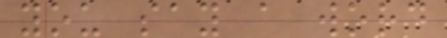you say a word
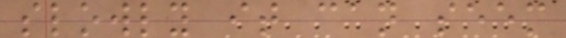slowly it can seem
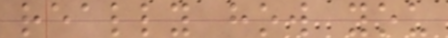really how you
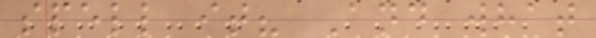spell it? And what
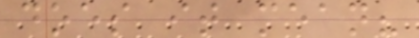does it mean?
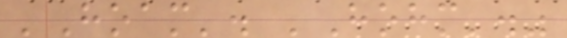'Hoam'. 'Hohm'."
